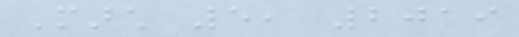March 5, 2019
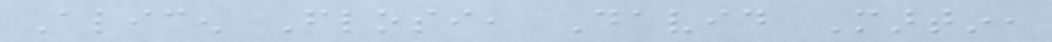Alicen Flosi, David Martin,
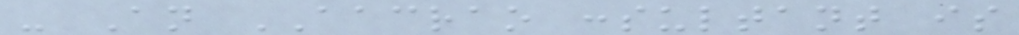- An AACRAO consultant is
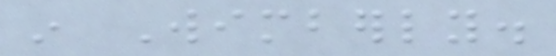in Wimberly.
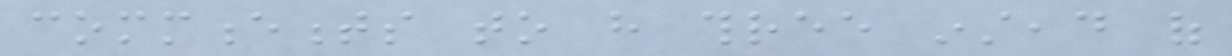commencements to have three instead of
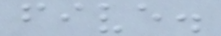five.
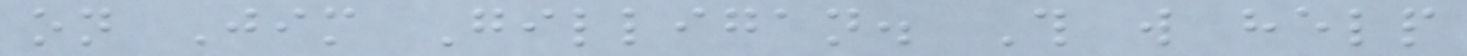on Jim Gilligan. This will help
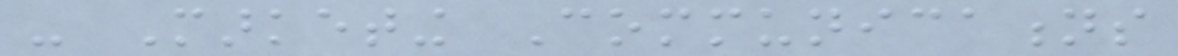- Marketing Communications
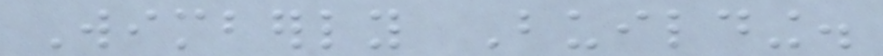Wimberly Building.
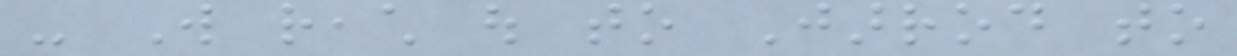- Will reach out to Jarrod to
